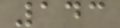143
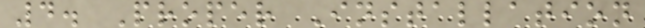4. Proper Installation
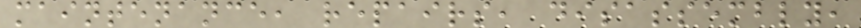maintenance, repairs, disassembly,
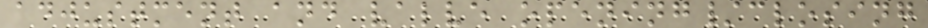adjustment and valve opening/closing
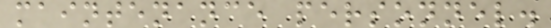maintenance personnel.
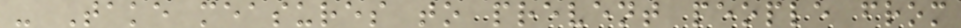- Take measures to prevent people from
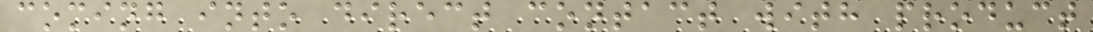coming into direct contact with product
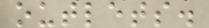outlets.
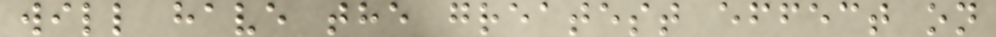will have the greatest effect on
